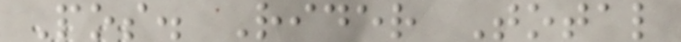Pos. Rider Total
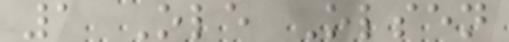1 Ole Olsen
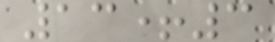13+3
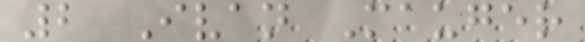2 Ivan Mauger
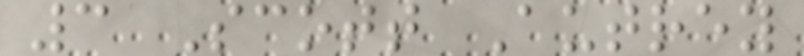3 Scott Autrey
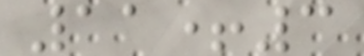11+3
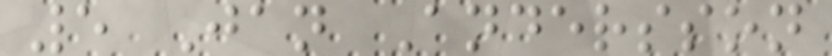5 Jan Andersson
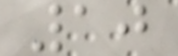10
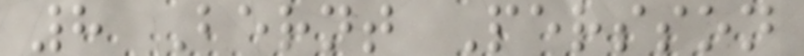8 Bernt Persson
